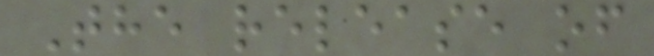The release of
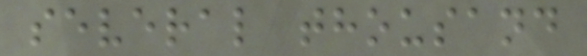several thousand
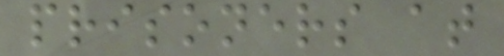prisoners at
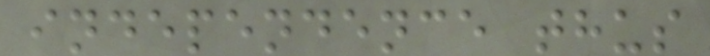independence thus
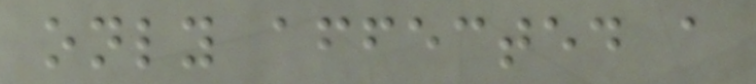only affected a
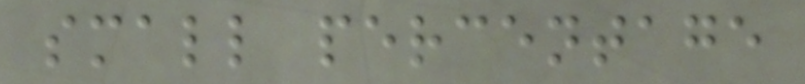small percentage
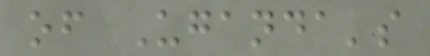of Uganda's
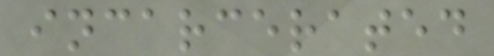incarcerated
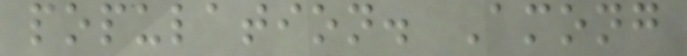population. Among
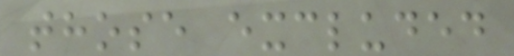those excluded
